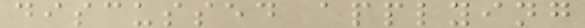discussed applying
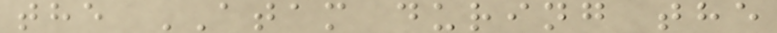the ATAM during the
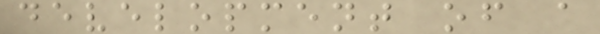development of a
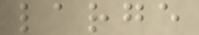large
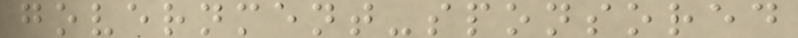government-sponsored
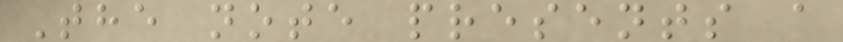The note presents a
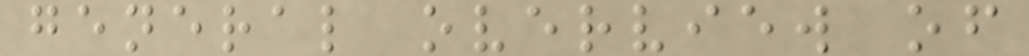general overview of
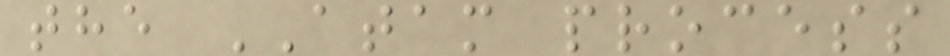the ATAM process
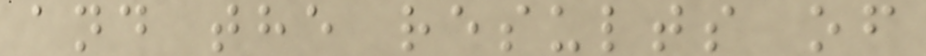and the results of
